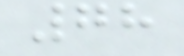78
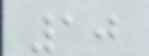10
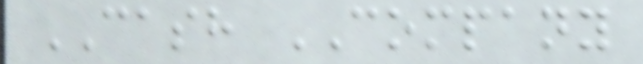CASH COMPANY
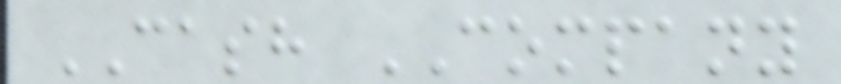CASH COMPANY
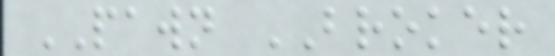PAWN BROKER
